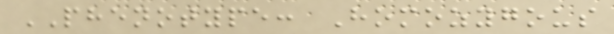PHENOTYPE: Homozygous
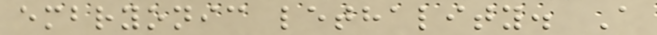embryonic lethality. A
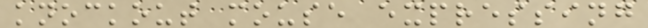knockout mouse expressing
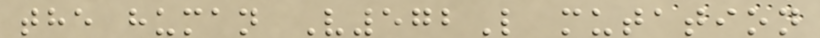the human V572L mutation
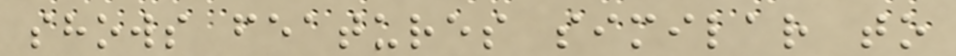shows features similar to
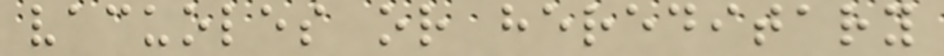vacuoles or hereditary
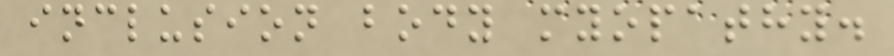inclusion body myopathy.
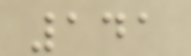141
